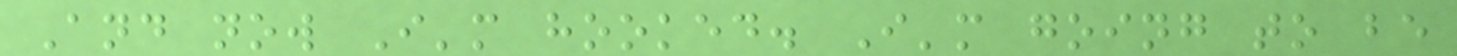And now I'm hooked. I'm going to be
